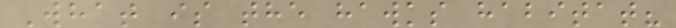What is the hawks habitat?
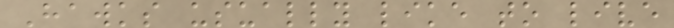Hawks usually like to live
